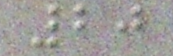20
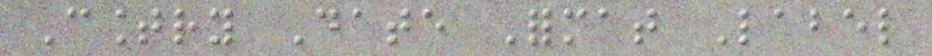Country Date Format Label
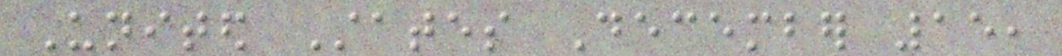United States December 15,
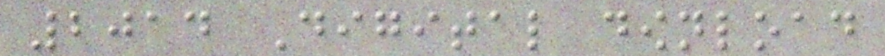2014 Digital download
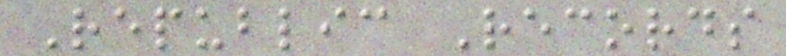Republic Records
